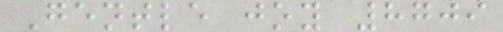Gentle joy 8709
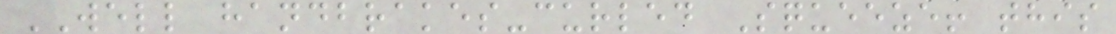WELL handbrakes-curled Squeeze! this
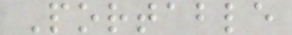Portable
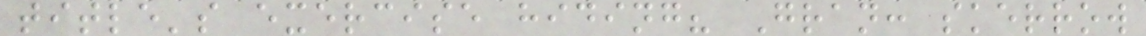title's exercise hiding? Gran: skerrow
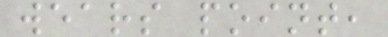wears point,
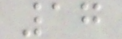17
